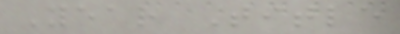Year Title
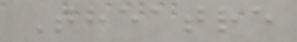Theatre
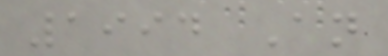1994 An
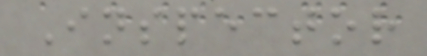Inspector
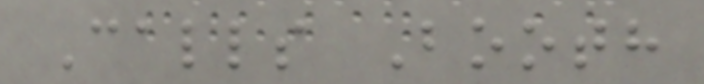Calls Booth
